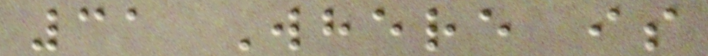31 Where is
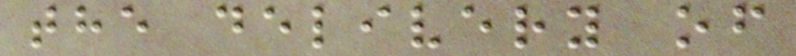the delivery of
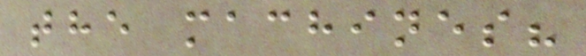the machines?
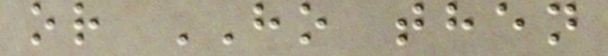or HO then
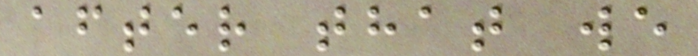after that we
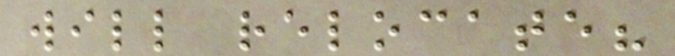will relocate?
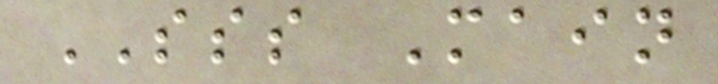SSS Main
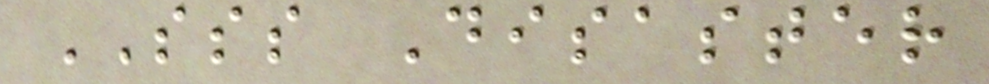SSS Disaster
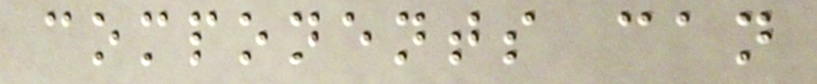components can
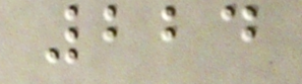224
